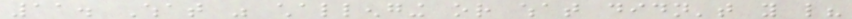11. What was challenging or what didn't you like?
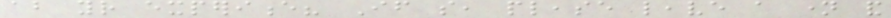about your experience? If so, please leave a name and
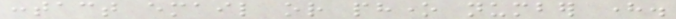contact email or phone number here.
